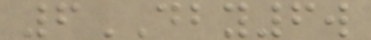6DBY6w
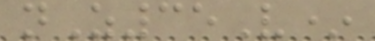nZ35V*
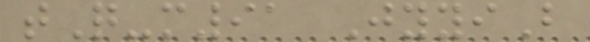tQ-m91 JyyiB
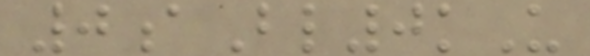0aBl0kU
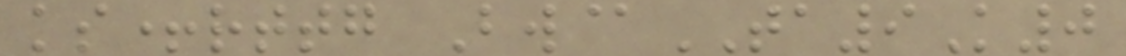ks+rttg Bw@TA9K0
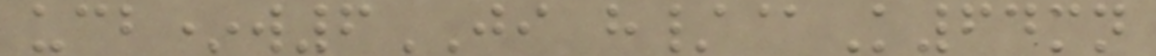ucb*w6JI h/@K64mn
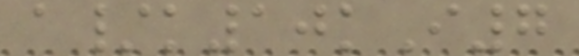a/k10kI7
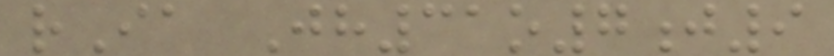rIa Jh31o7j9
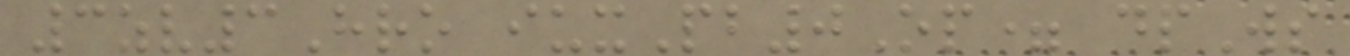3zv3Hro iuxPb0Op= dpWs
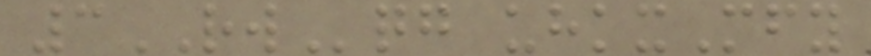3RWqg uhkxMfy
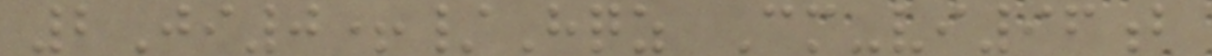2Ji0+/Hqz Cm-vi96b
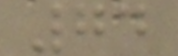74
